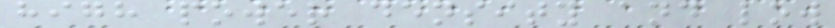high power density and low
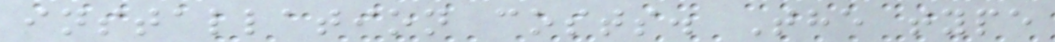installation costs. The type
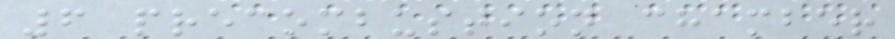6 precombustion chamber
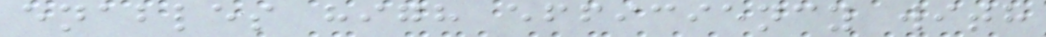enables high efficiency with
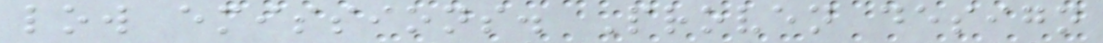low emissions. Proven design
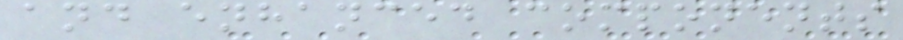and enhanced components
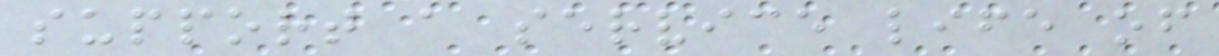support a service life of
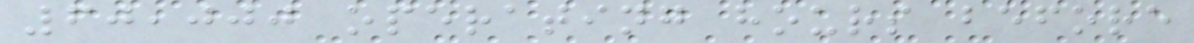60,000 operating hours before
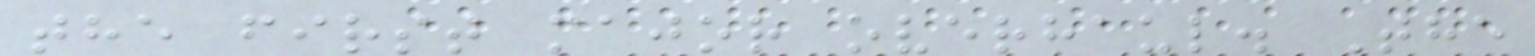the first major overhaul. The
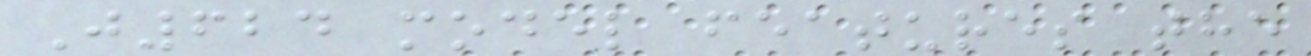J624 model features the
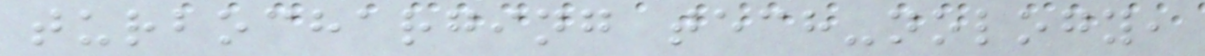turbocharging tech-nology,
